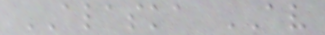ALASKA AV
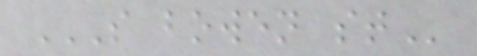S BOWEN ST
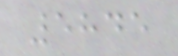5845
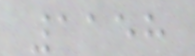1158
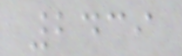2439
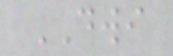DWI
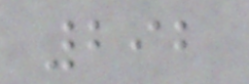292
